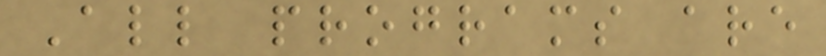All programs are
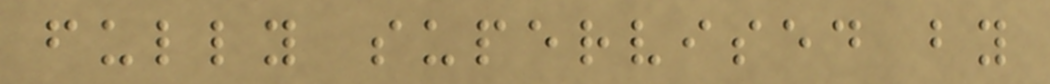fully supervised by
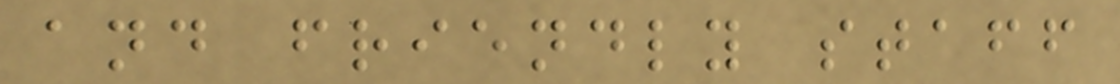and friendly staff
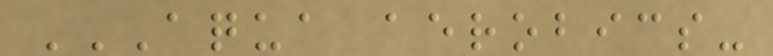AQUA AEROBICS-
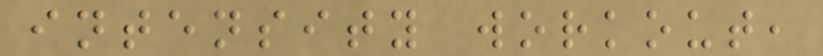intensity workout,
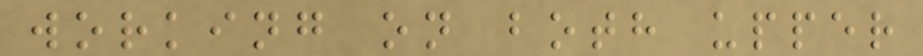working on both upper
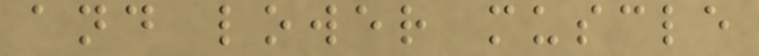and lower muscle
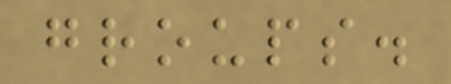groups.
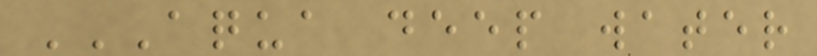AQUA DEEP WATER
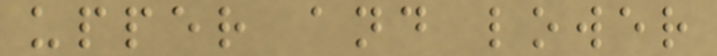upper and lower
